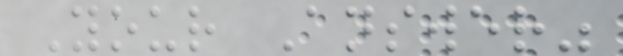Your Answer"
